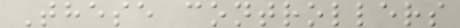These controllers
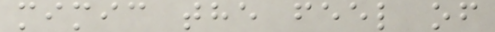mimic the feel of
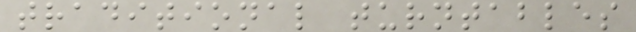traditional turntables
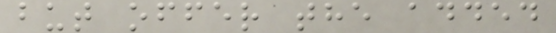but offer the added
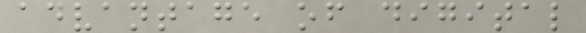advantage of digital
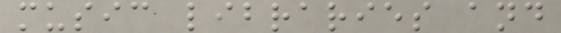music libraries and
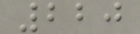220
